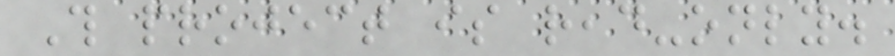This project is read-only.
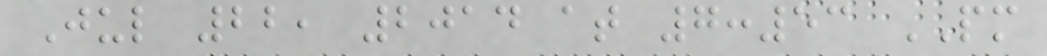Jul 22, 2014 at 7:53 PM
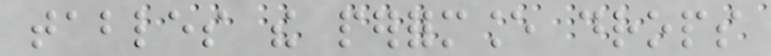tables the performance drops
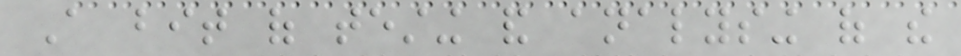A bit of testing and analysing of the
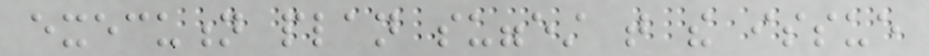execution plan suggest that the issue
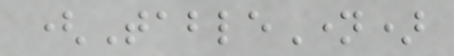(TableName)
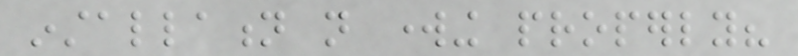installation not working properly?
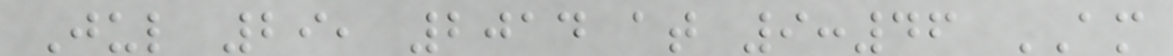Jul 29, 2014 at 9:46 AM
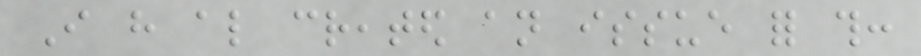I have also created an issue for this:
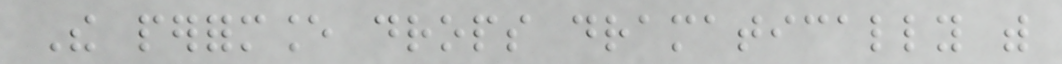The performance drops dramatically with
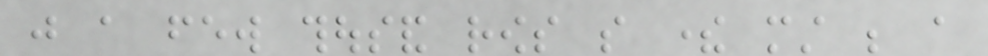just a few thousand rows so there must be a
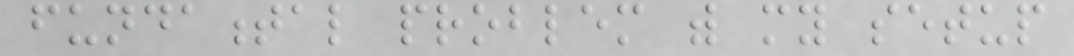fundamental problem with my setup
